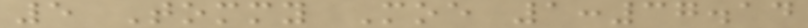5 Tommy Moe 1:37.14
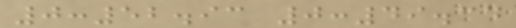0:52.93 0:49.34
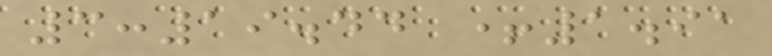3:19.44 +1.91
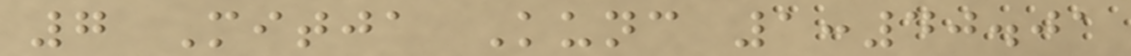7 Mitja Kunc 1:40.01
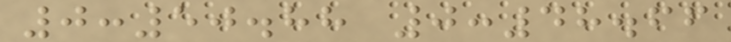0:50.88 0:48.66
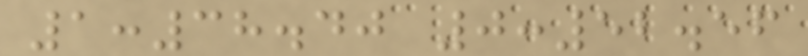1:38.40 0:52.56
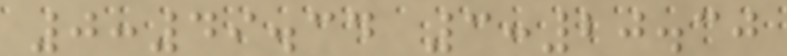0:49.34 3:20.30
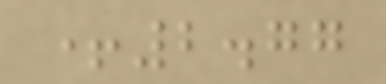+2.77
